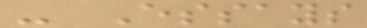- Essays
